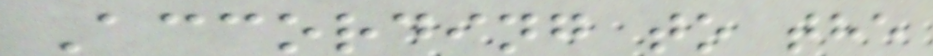According to the
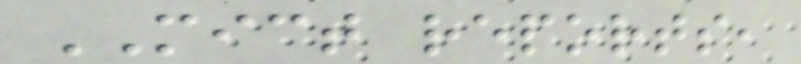MICT reports,
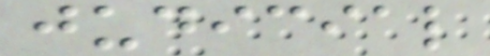judicial
